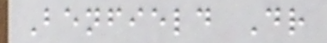Benfield Dr
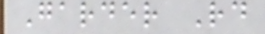Garder Rd
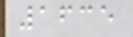1635
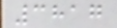3817
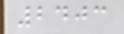2403
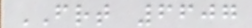FRT 6607
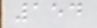154
